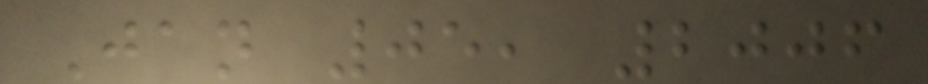Jan 05, 2006
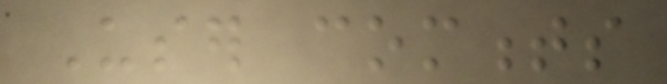User comments
